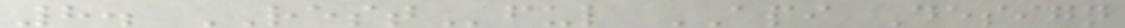8. RESTful API Design
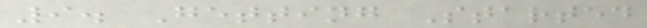9. Getting Started
